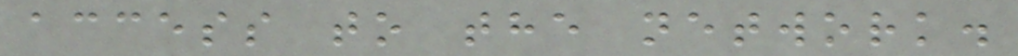access to the network.
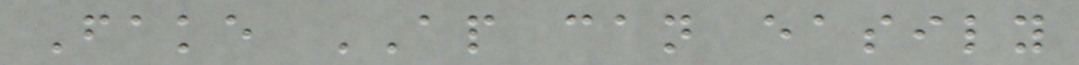Fake AP can easily
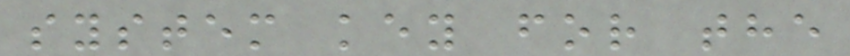system key for the
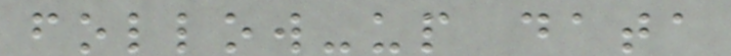follow-up data
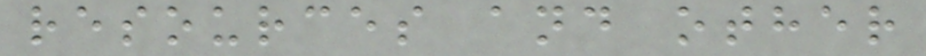resources and other
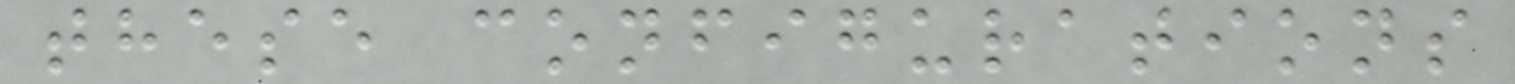these configurations
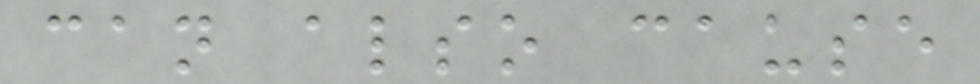can also cause
